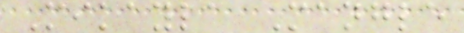Mikayla Mangle
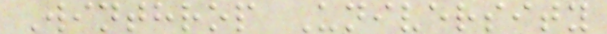Winthrop University
